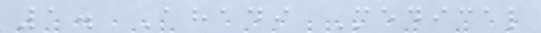1. Ahadi Medical
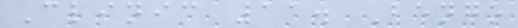Clinic 11. Bengo
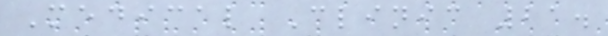Medical Clinic 21.
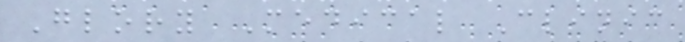Glory Medical Clinic
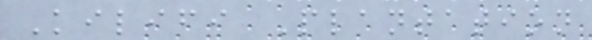Kilifi Plantation
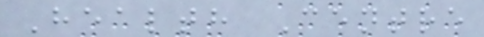Health Centre
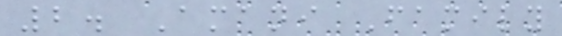2. Amani Family
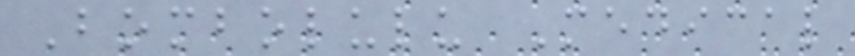Bombolulu Medical
